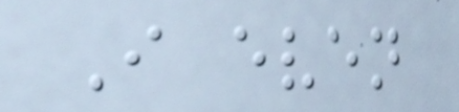I even
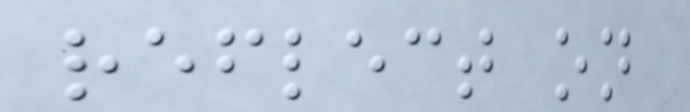reflect on
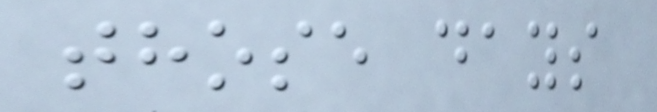those days
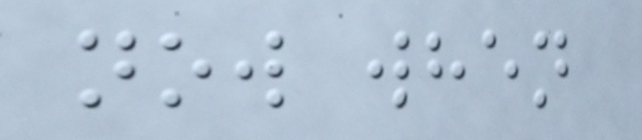now when
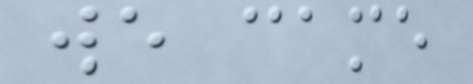we came
